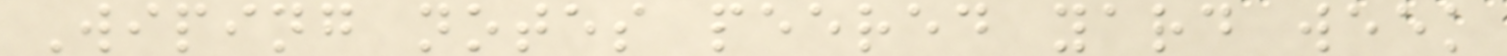Wiping notes peered yard week
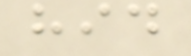hid
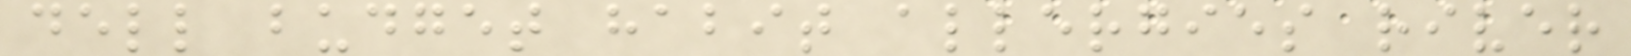dell budget habit allergies river
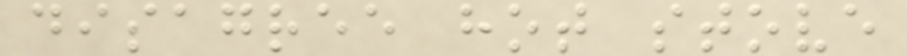disagree hot stove
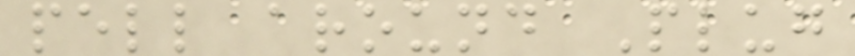pell around Plug
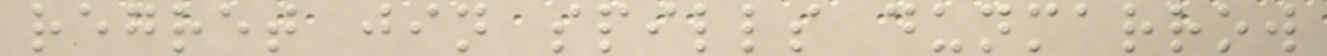regret jin spills dunmarrow
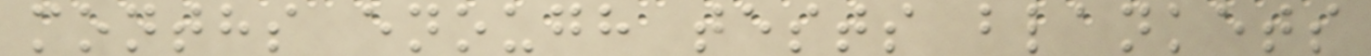months enough tests blankets
